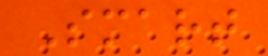Smart
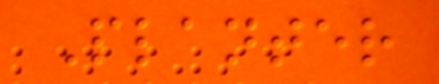Planter
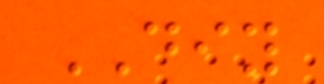DIY
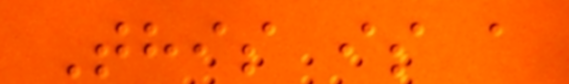This is a
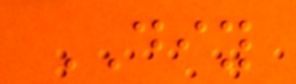DIY
